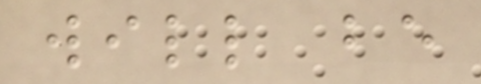will be
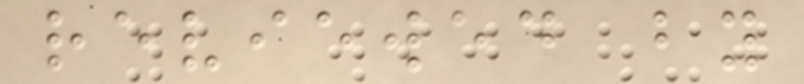reviewed by
